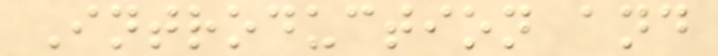Introduction and
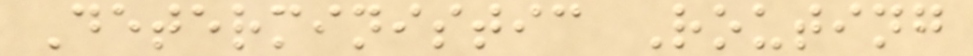Deterministic Routing
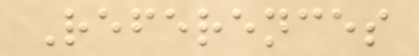References
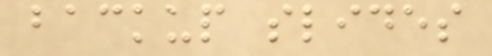backup slides
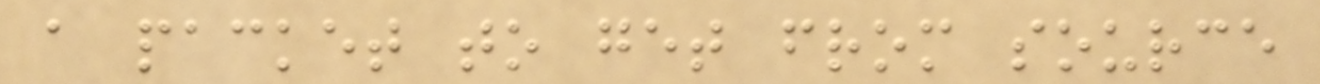a packet to get from source
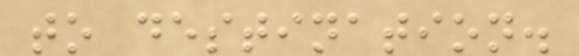to destination.
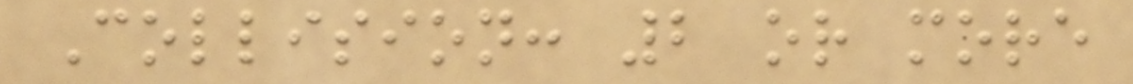Collision: 2 or more
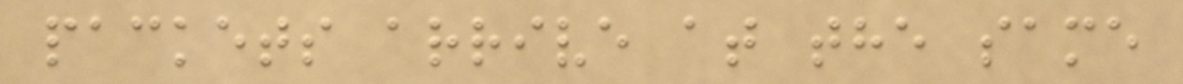packets arrive at the same
